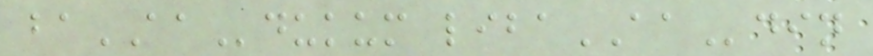baAAdukum libaAAdin
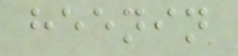heenin
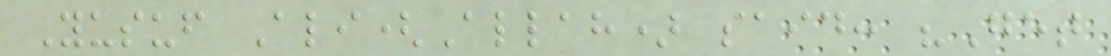Yusuf Ali(Allah) said: "Get
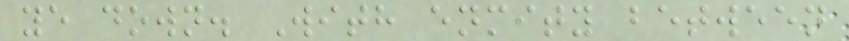ye down. With enmity between
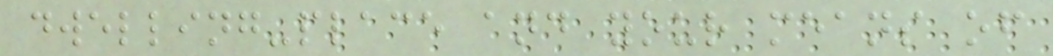dwelling-place and your means of
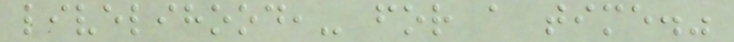livelihood,- for a time."
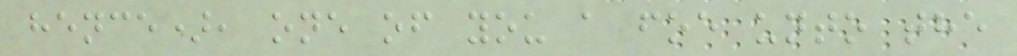hence), one of you a foe unto the
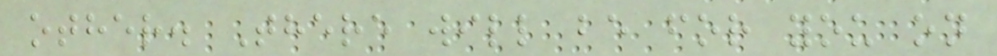other. There will be for you on
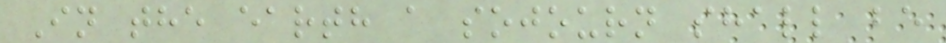In the earth a sojourn shall be
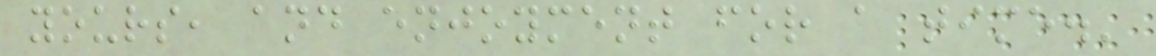yours, and enjoyment for a time.'
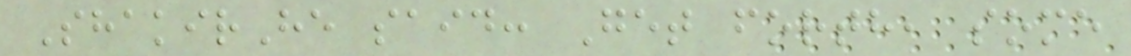ShakirHe said: Get forth, some
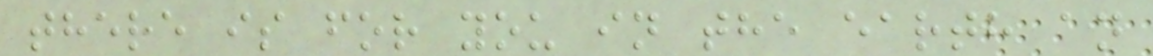there is for you in the earth an
